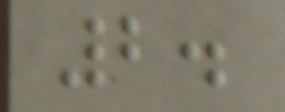2.
